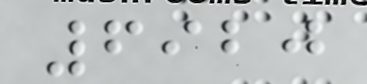6920
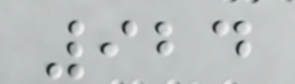924
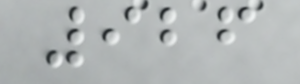926
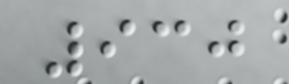930
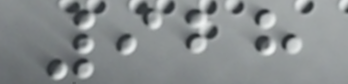928
